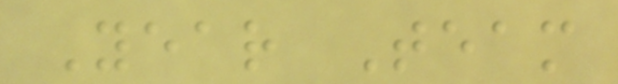Year Team
